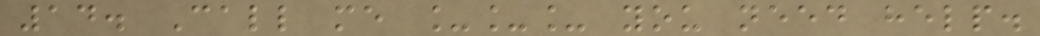14. Call me ___ you need help.
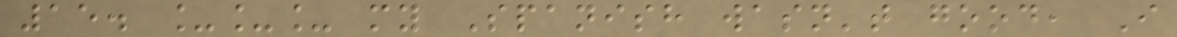15. ___ my Spanish wasn't good, I
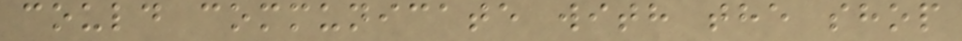could communicate with the shop
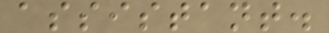assistant.
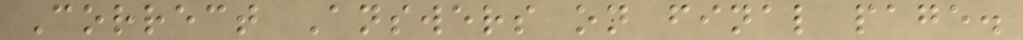Correct Answers on final page.
